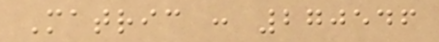Matric : 270546
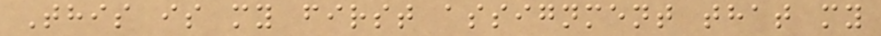This is my first assignment that my
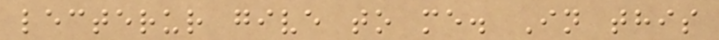lecterur give to me. In this
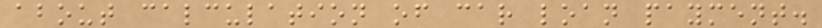about calculation of car loan payment.
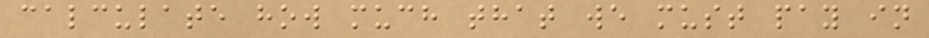calculate how much that we must pay in
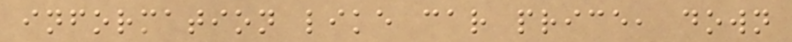information like car price, down
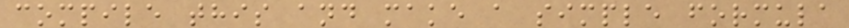compile this and make a simple formula
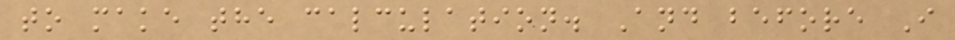to make the calculation. And before I
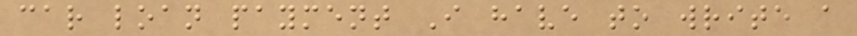car loan payment I have to write a
